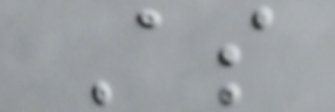As
